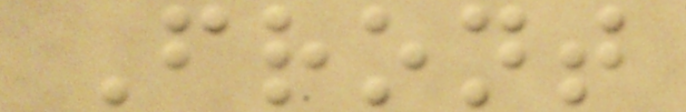Front
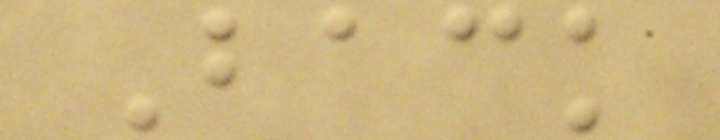Back
